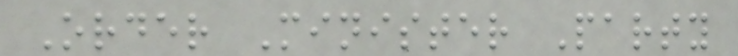Order Minister Party
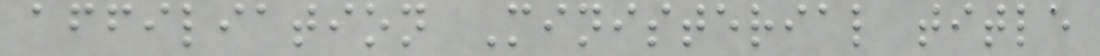affiliation Ministerial title
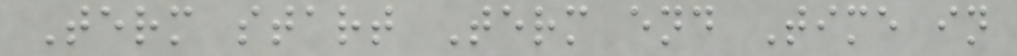Term start Term end Time in
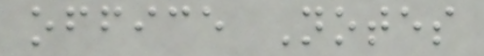office Notes
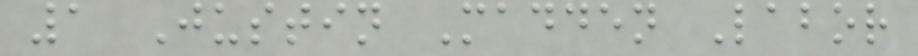1 Justin Madden Labor
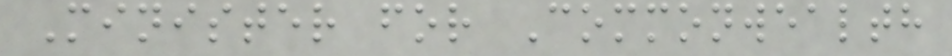Minister for Commonwealth
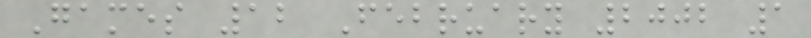Games 12 February 2002 1
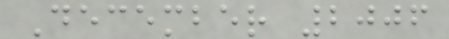December 2006
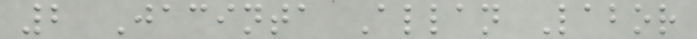2 Jacinta Allan Labor
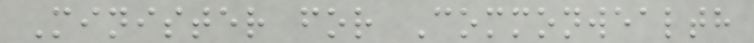Minister for Commonwealth
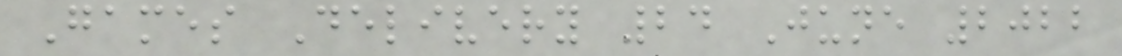Games Delivery 24 June 2022
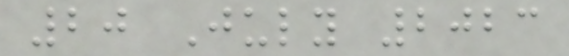20 July 2023
